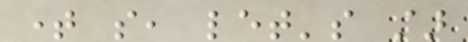time so, let's star
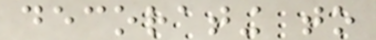decorating to
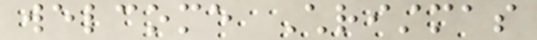welcome Christmas
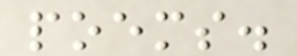poems.
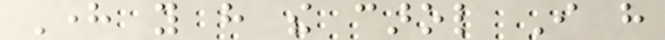Here you have the carol I have
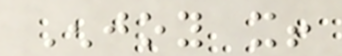Enjoy it!
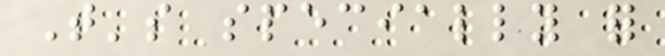That's specially for
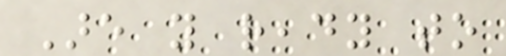Are you ready to
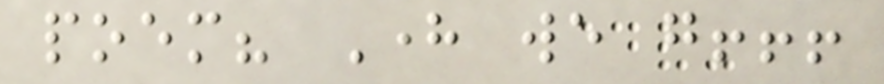poem? Here we go!!!
